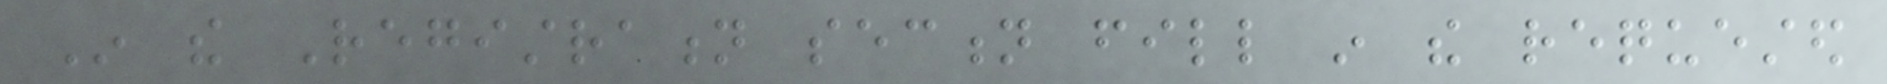In the Registration section fill in the requested
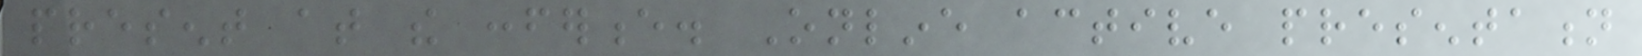present at the conference. Online active presentation
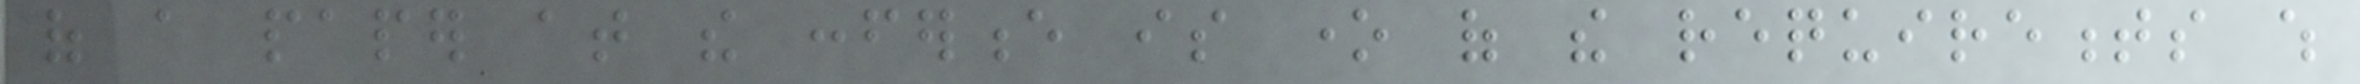of a paper at the conference is one of the requirements which
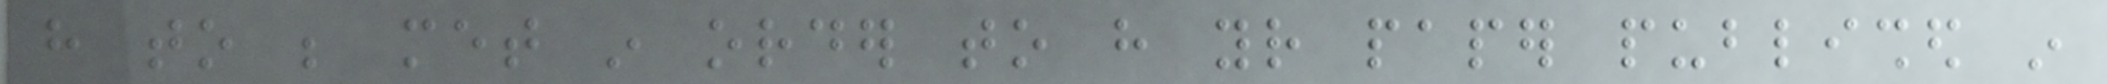have to be met in order to have your paper published in
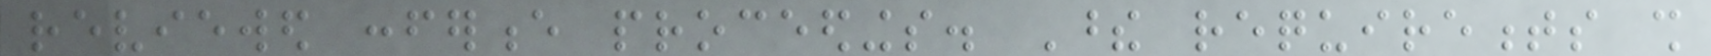reviewed conference proceedings. These requirements shall
